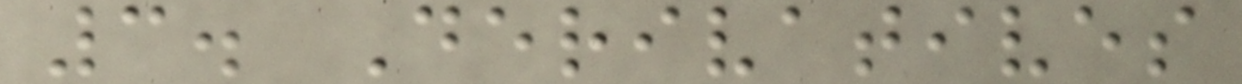3. Derivatives
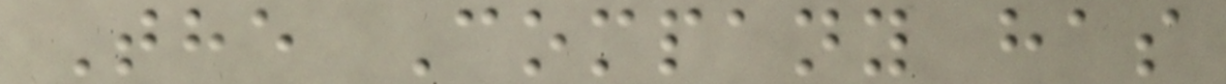The Company has
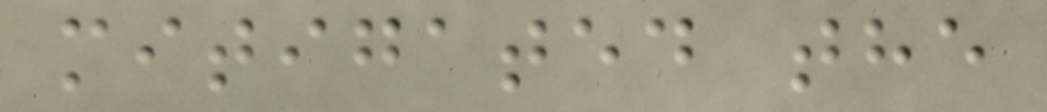mitigated the
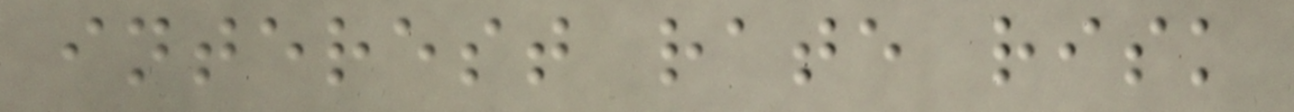interest rate risk
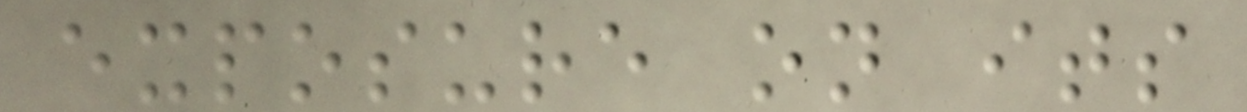exposure on its
